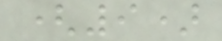(9)
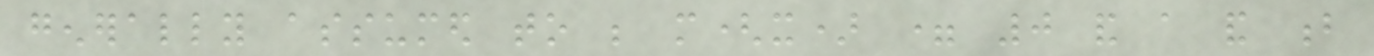generally assumed to be m(x) = 0 and a and b
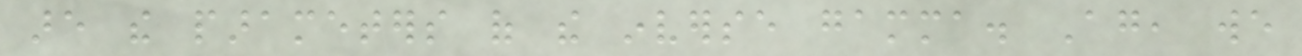are the parameters of the inverse gamma. Again, we
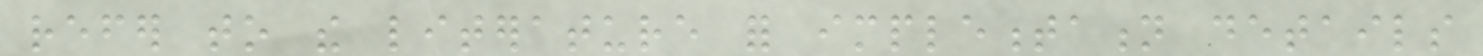refer to the literature for implementation details
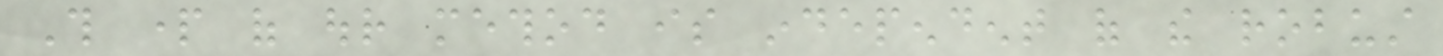This part of our method is independent of the robust
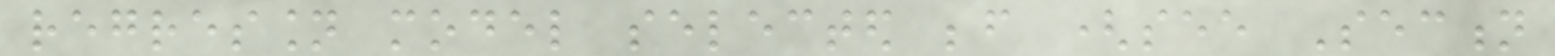regression model selected before (see Section
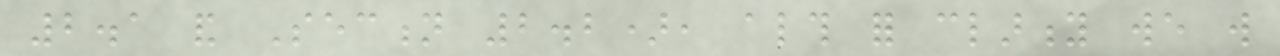2.1 and Section 2.2), although for clarity we will
